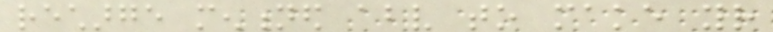recharge mentioned above to make your
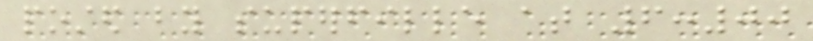posted by superfille at 6:00
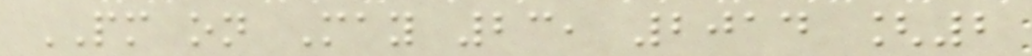PM on May 23, 2014 [2
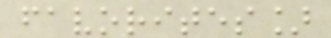favorites]
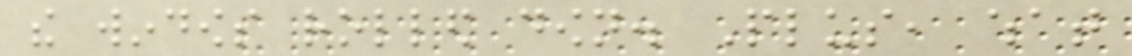the windows rolled down. Plus, what
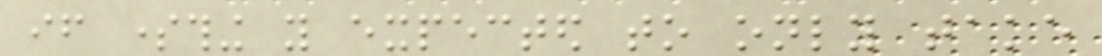if something you expected to only take
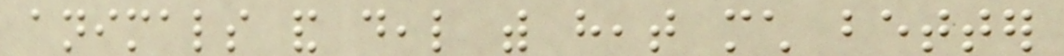animals and deal with heat much better
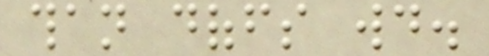than doffs would.
